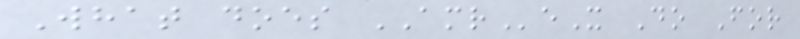What does AMReX Do For
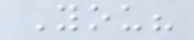You?
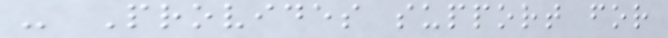- Provides support for
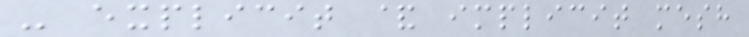- explicit & implicit mesh
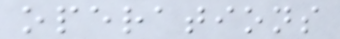operations
